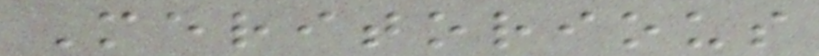Meritorious
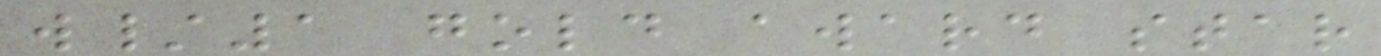w/1 gold award star
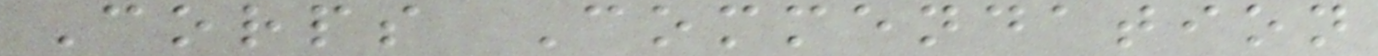Corps Commendation
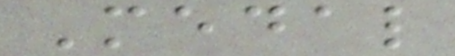Medal
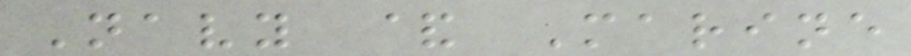Navy & Marine
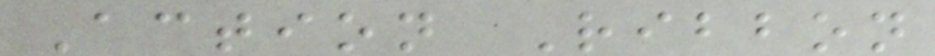Action Ribbon
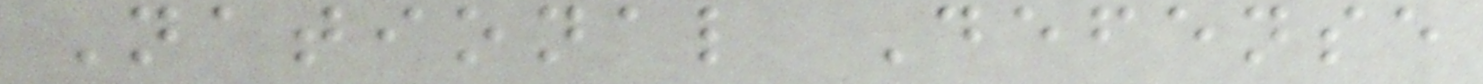National Defense
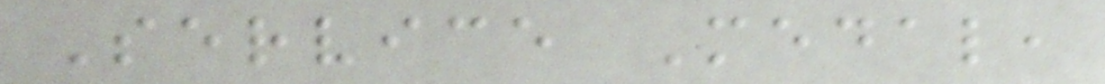Service Medal,
